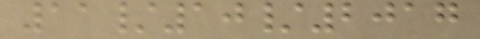11/10/2017
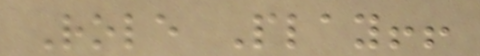Role Play!!
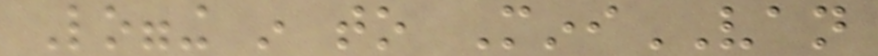Logging in to MiniVAN
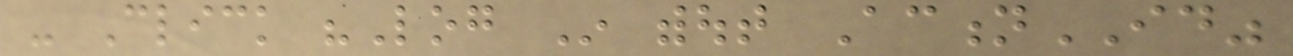- Click "Log In without ActionID"
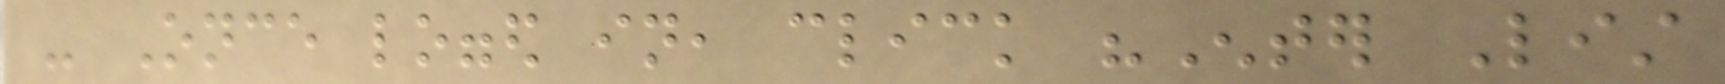- Once logged in, click "Enter List
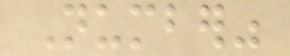Number"
